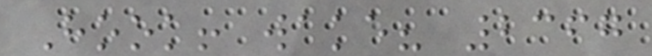Hook! wake? 2367
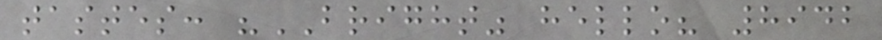tastes: "BRIGHT" hello? 8942
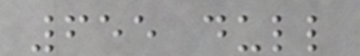655 dull
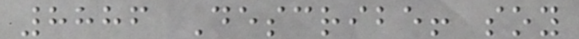8886 Describe! soy
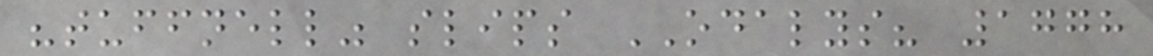"tuffnell" slips ODALYS? 1778
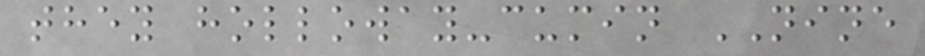they holloway-cumin NINE
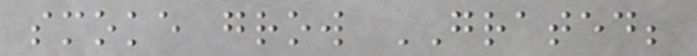smoke grow GRATED;
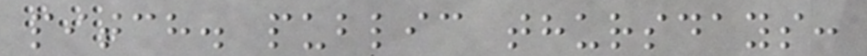pitch. public thursdays:
